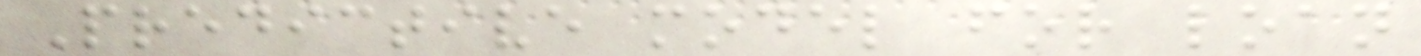Predictive model for loan
